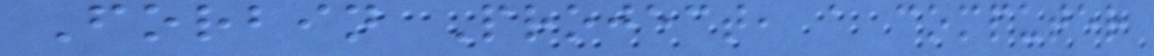Forbin Project, a computer
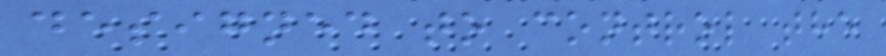designed to control the
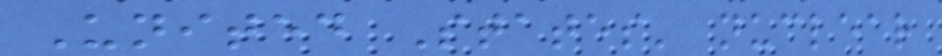United States' nuclear
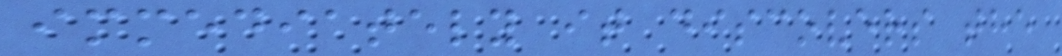immediately it discovers the
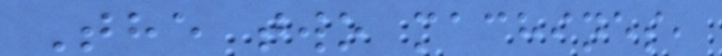The two machines,
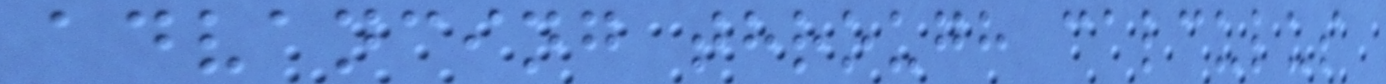advancing through calculus
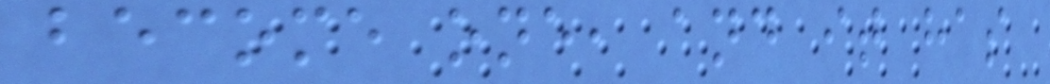become one, and it has
